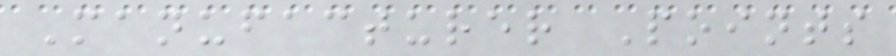Manufacturer Points
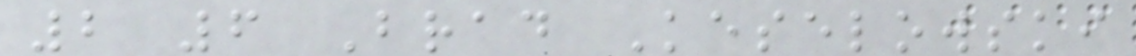2 6 Brad Keselowski
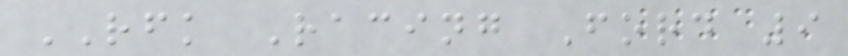RFK Racing Ford 9
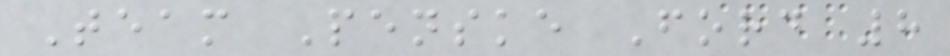Team Penske Ford 8
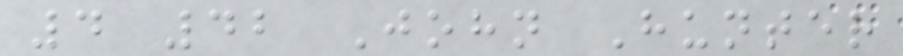4 42 John Hunter
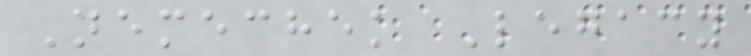Nemechek Legacy
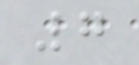7
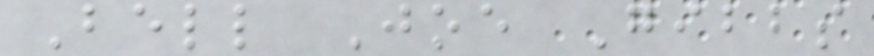Bell Joe Gibbs
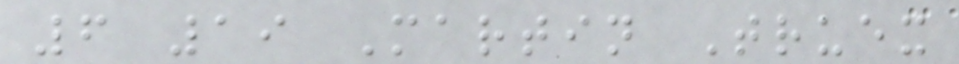6 19 Martin Truex
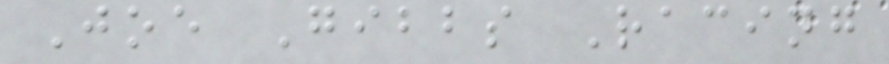Joe Gibbs Racing
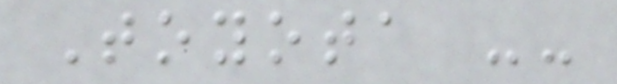Toyota --
